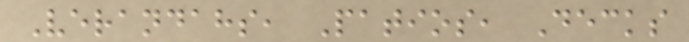Verandahs, Patios, Decks
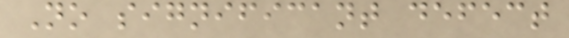No significant defect
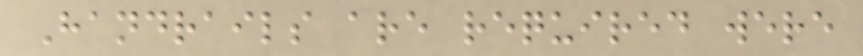Handrails are required were
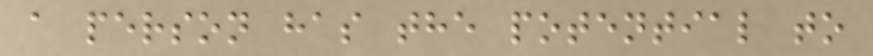a person has the potential to
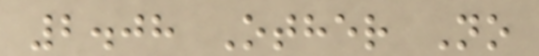2.08 Other No
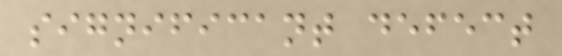significant defect
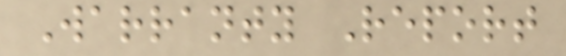Warranty Report
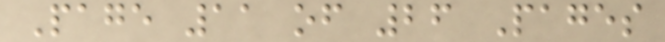Page 11 of 26 Pages
